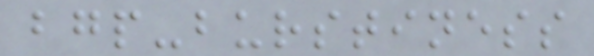bgp-burstiness
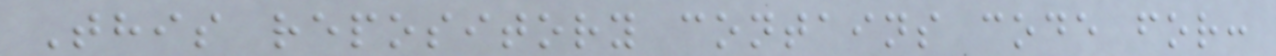This repository contains code for:
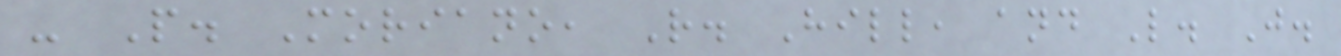- P. Moriano, R. Hill, and L. J.
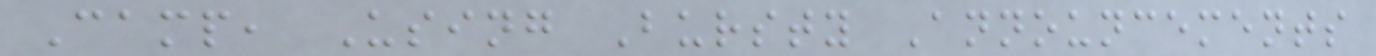Camp, Using Bursty Announcements
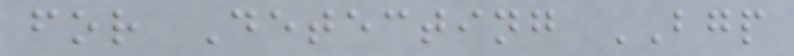for Detecting BGP
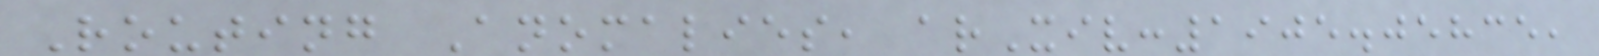Routing Anomalies, arXiv:1905.05835,
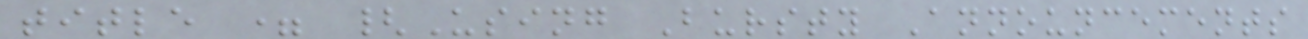title = {Using Bursty Announcements
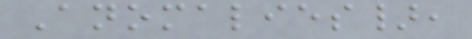Anomalies},
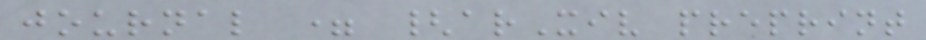journal = {arXiv preprint
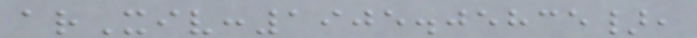arXiv:1905.05835},
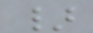}
